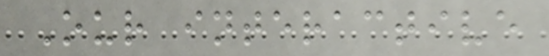Our interactive
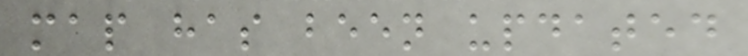map has been updated
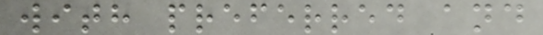with preferred and
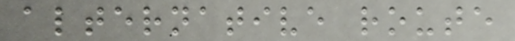alternative route
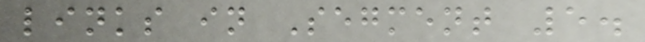links in Segment 5.
